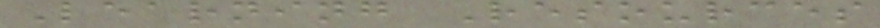Learning Resources
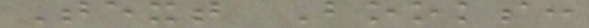Text Books:
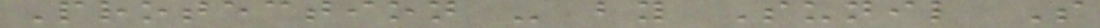Protection - by Sunil S
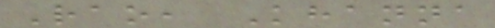Rao, Khanna
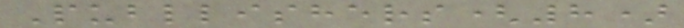Publlishers(8)
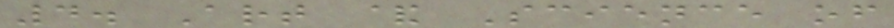4. Art & Science of
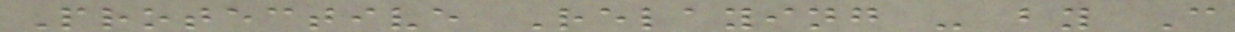Protective Relaying - by C
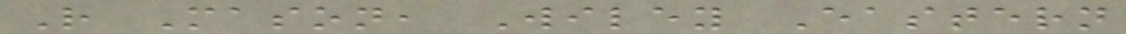R Mason, Wiley Eastern
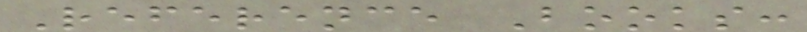Reference Books:
